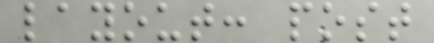layout: post
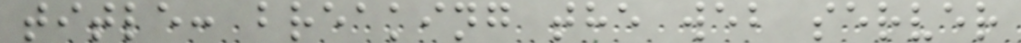title: breaking the web server
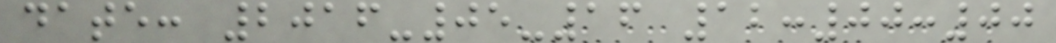date: 2016-05-16 12:00:00
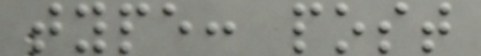type: post
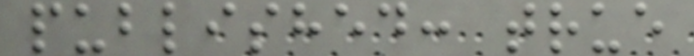published: true
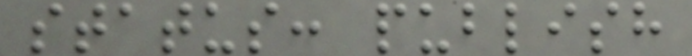status: publish
